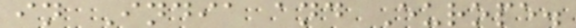in India and Europe.
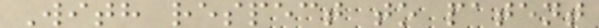With respect to patent
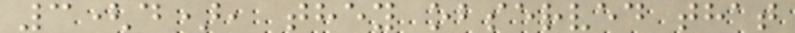3(d), they observed that
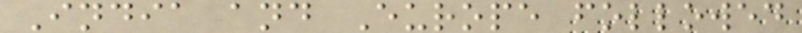India and Europe followed
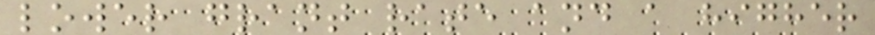lower grant rate and a higher
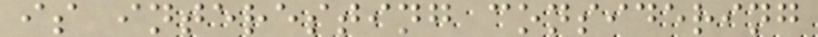is interesting considering
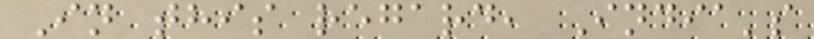In this regard, India's
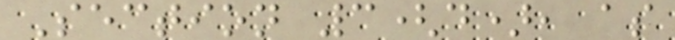Section 3(d), as
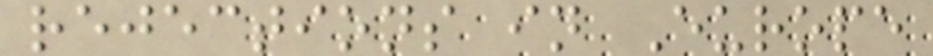rejections in Europe
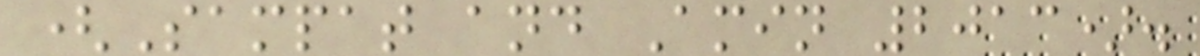(Sampat and Amin 2013).
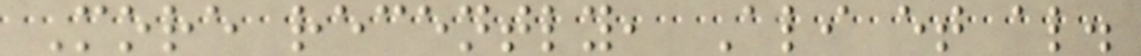More recently, Ali et al.
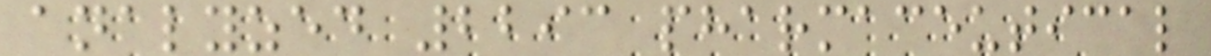analyzed 2293 pharmaceutical
